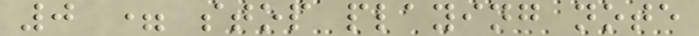0 = stop playing note
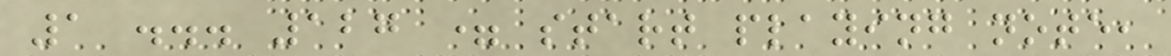1 ... 127 = start playing note,
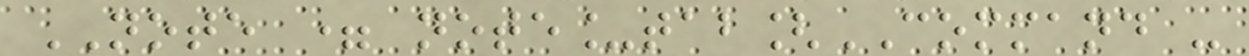NOTE = note_tab[COMMAND -
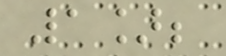1];
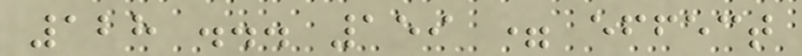128 ... 159 = effect
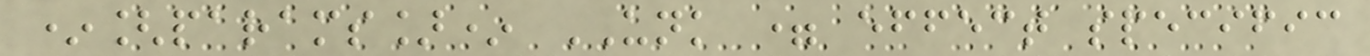*[params]* UNK = effect specific
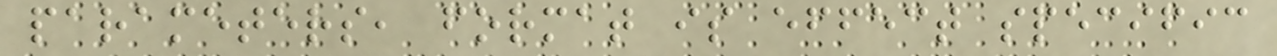parameters, format is effect specific
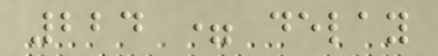224 = delay
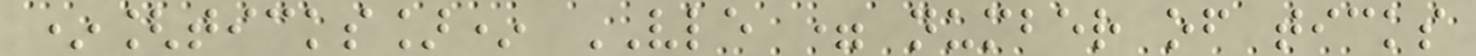*[ticks]* VLE = number of ticks
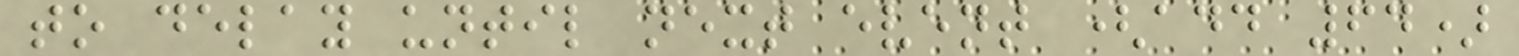to delay until next event (add 64)
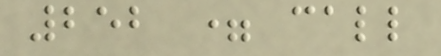252 = call
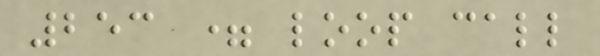253 = loop call
